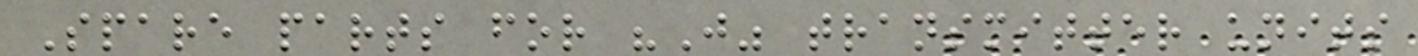Spare parts for "J" transmitter units
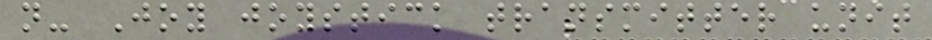n- Joy joystick transmitter unit
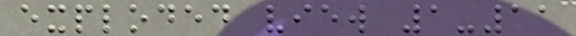exploded view 1-11
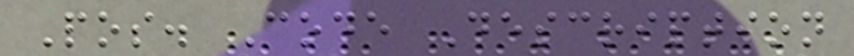Pos. Code Description
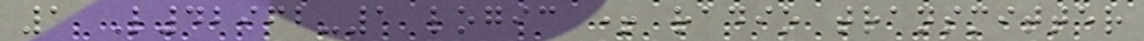1 L42962-1 logic + radio transmitter
